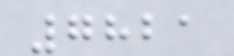7821
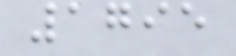1795
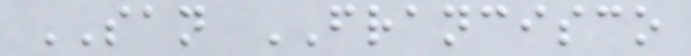SAN FRANCISCO
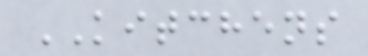KITCHENS
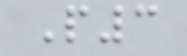P3
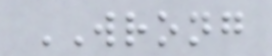WRONG
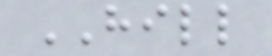HILL
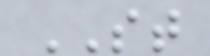ST
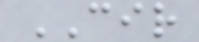CIR
